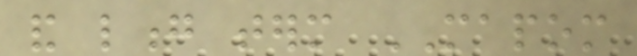and long term MAPOM
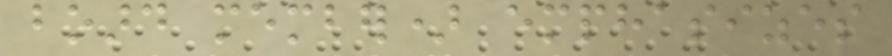board member) emphasizes
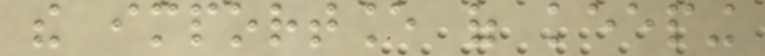the importance of keeping
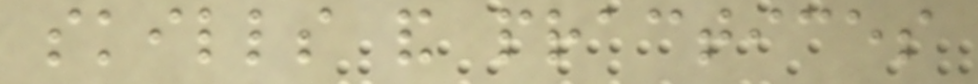skills and practices
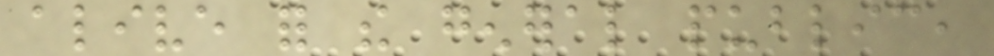alive for the general public,
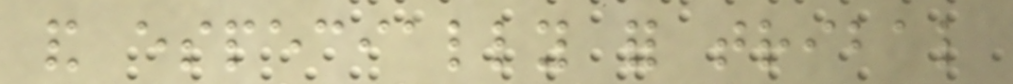and especially for tribal
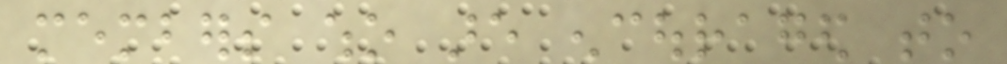members who are encouraged to
